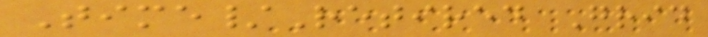Time/Retired Grid
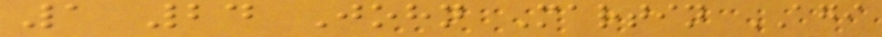1 24 John Martin AGI
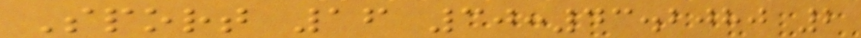Sport 16 30:43.2080 2
